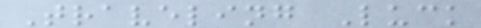Traveling Luck
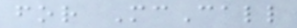for McCall
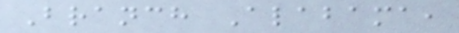Branch Alabama,
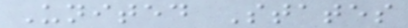United States
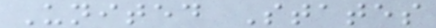United States
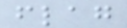flag
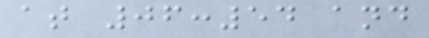at 06:54 and
